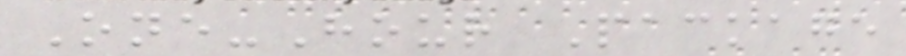One-Hour Package
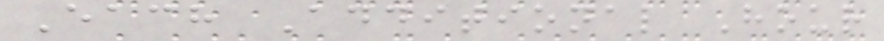Each Additional Hour
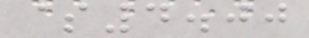$4.00
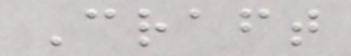Craft
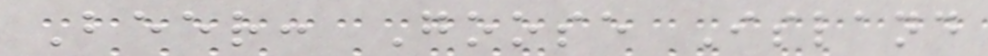Beer: Goose Island
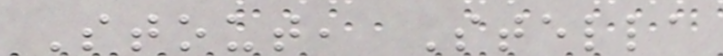Stout, Stella
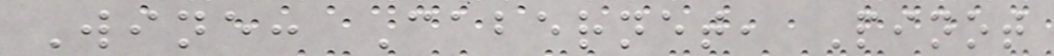Wine: Cabernet, Pinot
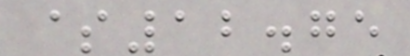$12.75
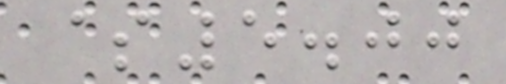$5.00
